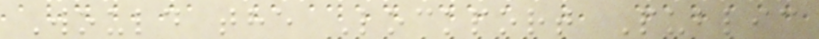Would the Lockport Public
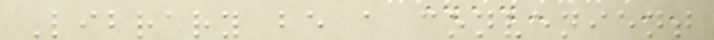Library be a convenient
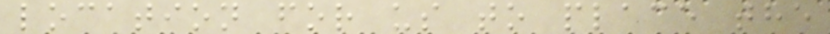location for us to place the
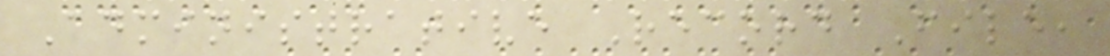Administrative Record File,
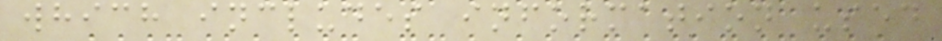which includes information used
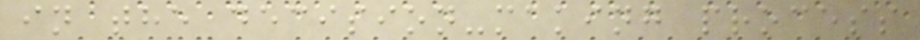in the decision-making process
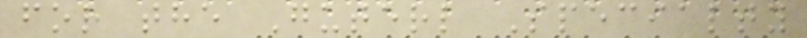for the Guterl Specialty
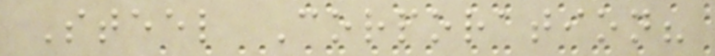Steel Corporation?
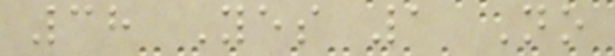38 Yes 1 No
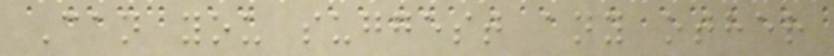Can you suggest any other
